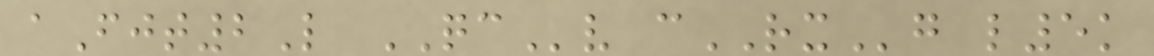aFjt2L QCv cRXg l5k
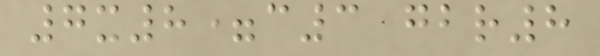7x8=c3 gbr8
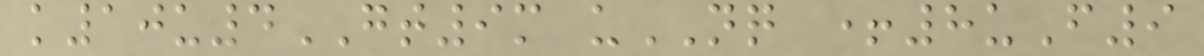k10u4GT9m uNQ +8uF9
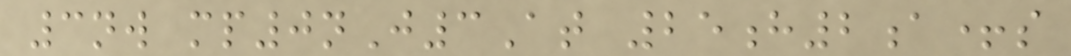3nw mp0nJ3At 25h2a+s
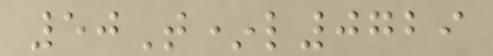50T*l0729
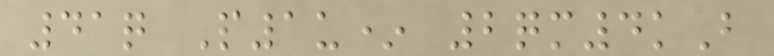41q P1u* 2qm4kB
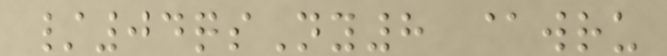/04qsNy8 @wru
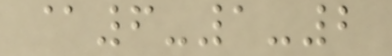@6-1-2
